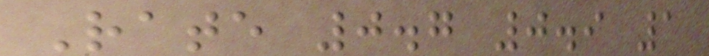Rate 0.7 0.9 1
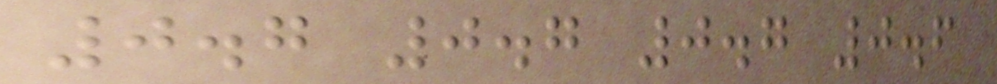0.7 0.7 0.7 0.6
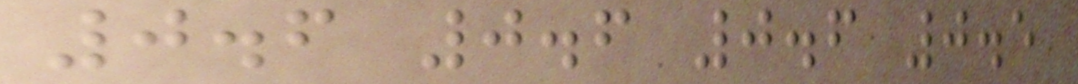0.6 0.6 0.6 0.5
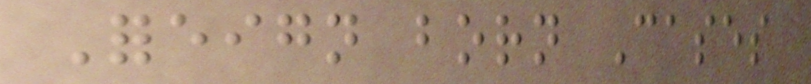Foreign born Cases
